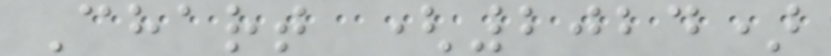Chart (2024)
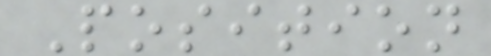Position
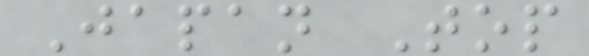Japan Top
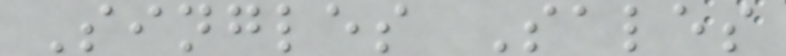Singles Sales
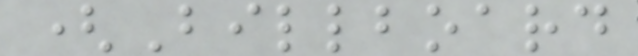(Billboard
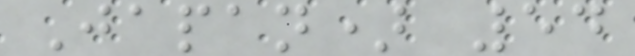Japan) 54
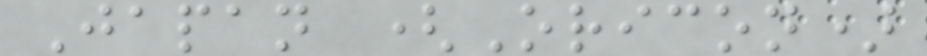Japan (Oricon)
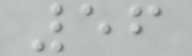56
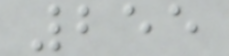255
